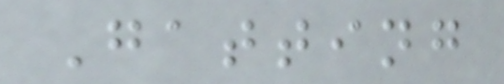Gatting
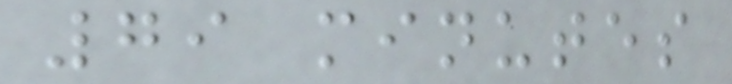79 minutes
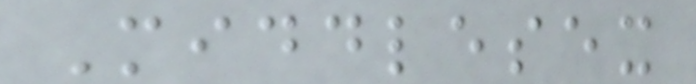Middlesex
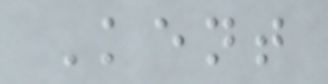Kent
